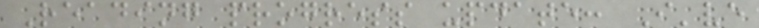Reading progress update: I've
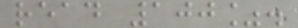read 100%.
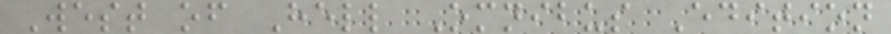West of Hell Omnibus Edition
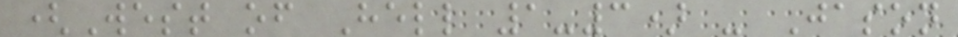(West of Hell 1-3) - Jason
